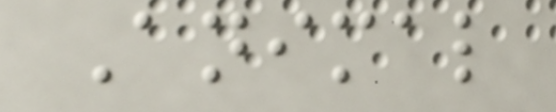Animal
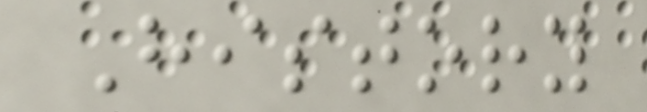History
